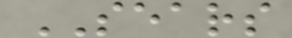SEARS
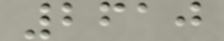2610
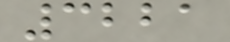3221
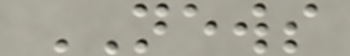NEWS
